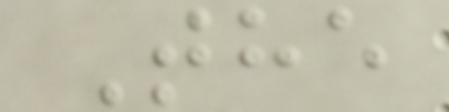The
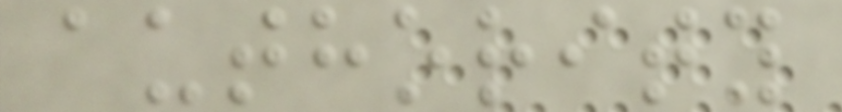authority
